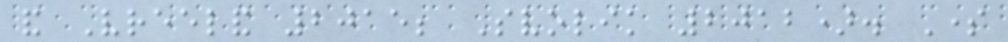and Vreeland 2015; Svolik 2012). Some
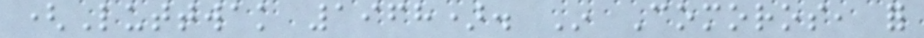(Luttwak 1968). In Comoros, for
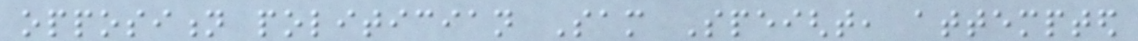opposition politician Sam Speight, attempted
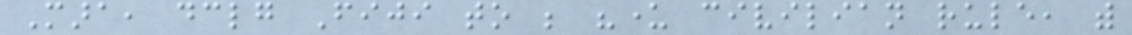Mara, declaring Fiji to be "under civilian rule, with
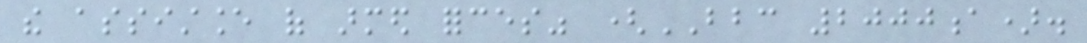the assistance of armed forces" (BBC 2000a).
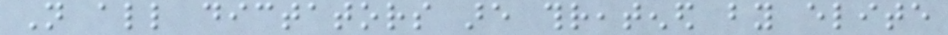Not all dictators are threatened by elite
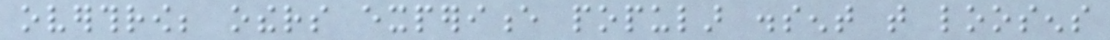overthrow; others experience popular dissent that loosens
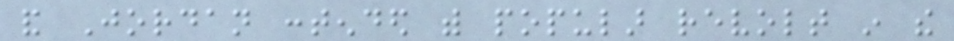and Jordan contended with popular revolt in the
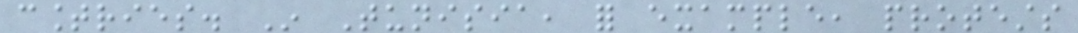countries. In Tunisia, for example, protests
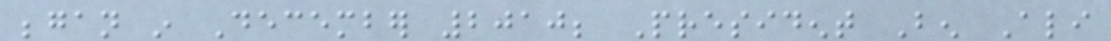began in December 2010; President Ben Ali
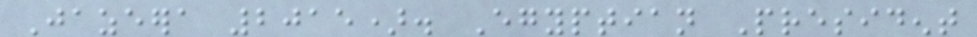Jazeera 2015). Egyptian President
